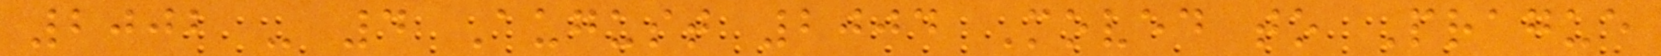2002 - 4 August 2004 Moved to Prague
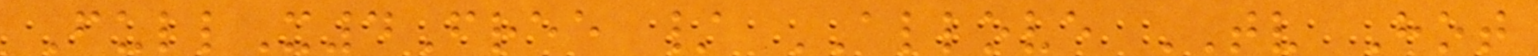FullX4Free / ALLOVE TV Hot
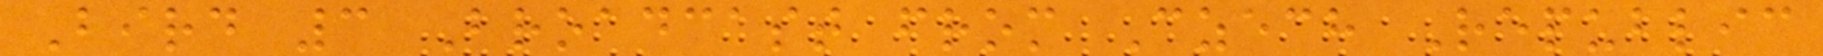Bird 3 Broadcast from Czech Republic
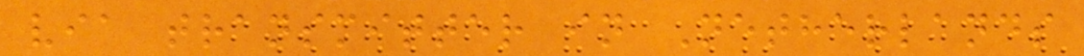via transmitter in Netherlands
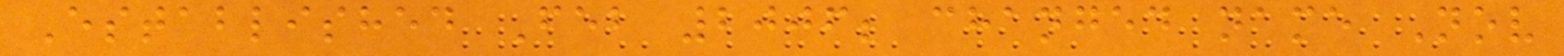Established Feb 2006; changed name Nov
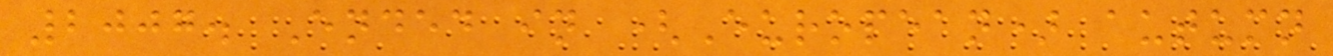2007. Ended in (European) autumn
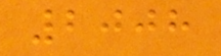2008
